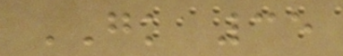GK 35
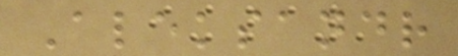Aleksandr
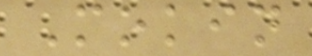Mokin
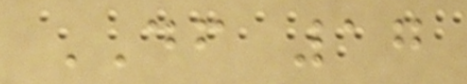DF 17
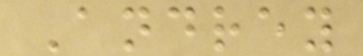Andrey
